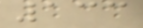133
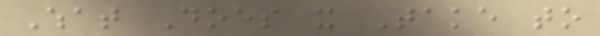What Does it Take to
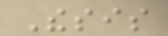Thesis
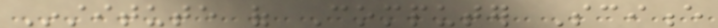Institute of Computer Science
